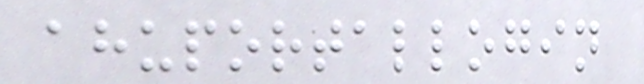ahuportallogin
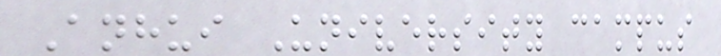Anhui University campus
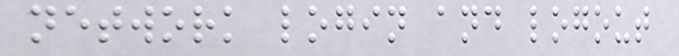network login and logout
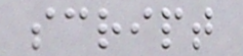script
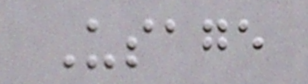Usage
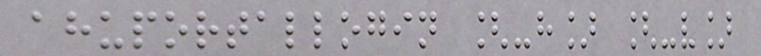ahuportallogin [-h] [-v]
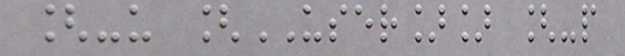[-u [USER]] [-p
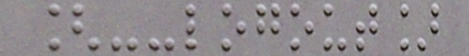[--logout]
